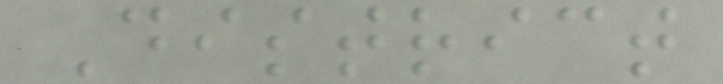District
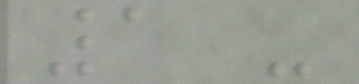1 -
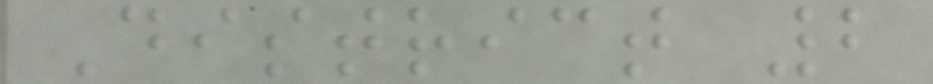District 2
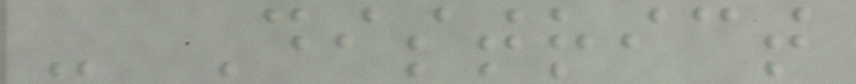- District
